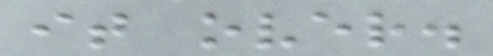it over.
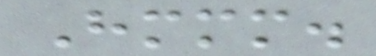Hmmm.
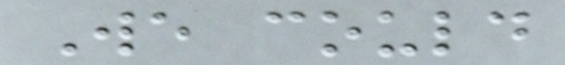We could
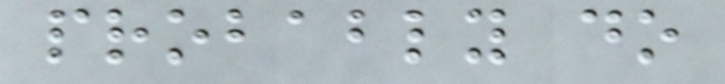probably do
